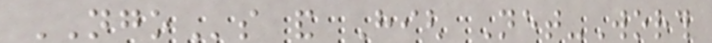NGOs and High Net-Worth
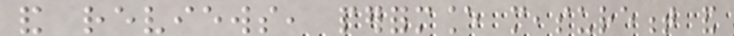and reviews, performance measurement and
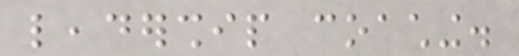leadership coaching.
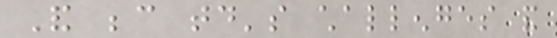And because today's challenges and
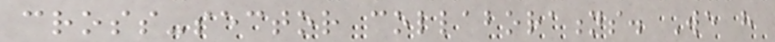cross-sector collaborations. We have
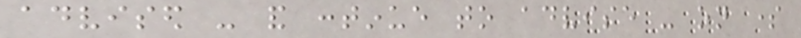advised - and continue to advise - on some
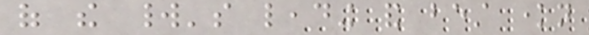of the world's leading and best known
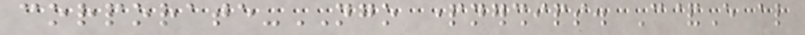corporate-NGO partnerships. C&E also
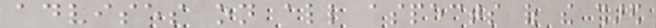advises on all aspects of the shared
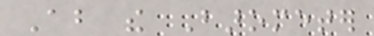About the Barometer
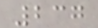237
